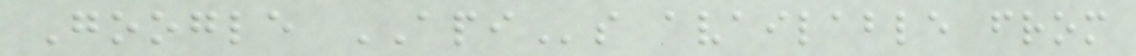Google APIs available from
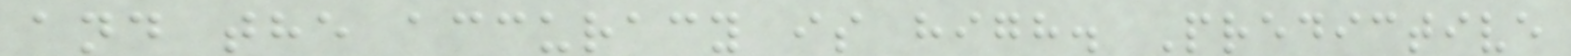and the accuracy is high. Predictive
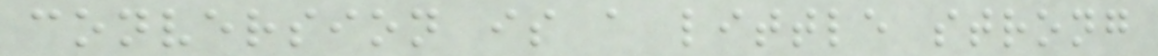conversion is a little strong
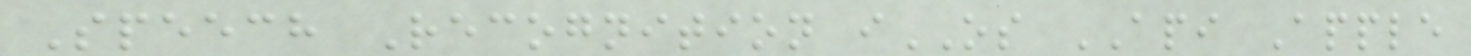Speech Recognition iOS API Apple
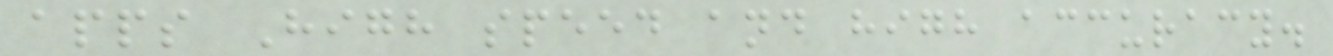apps High speed and high accuracy.
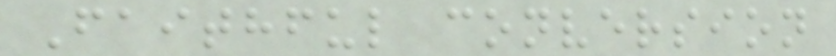Faithful conversion
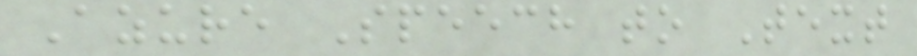Azure Speech to Text
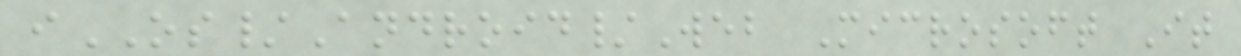iOS/Android/Web Microsoft It
